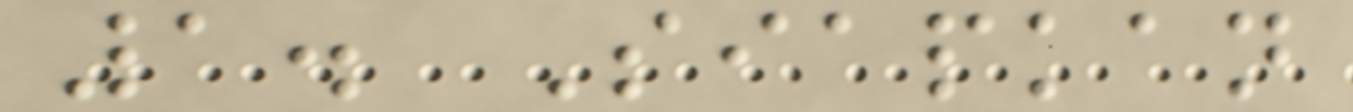1. Siapkan
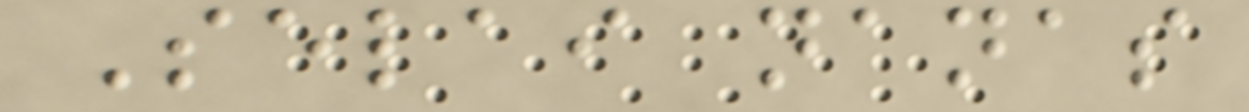Selai nanas
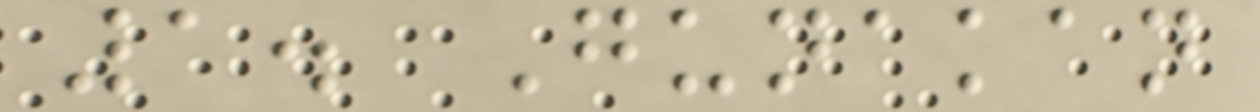1. Gunakan
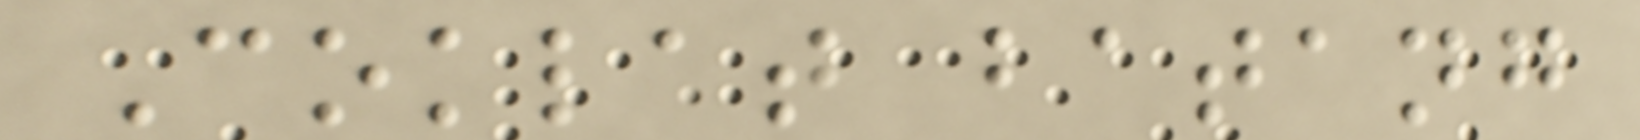Coklat batang
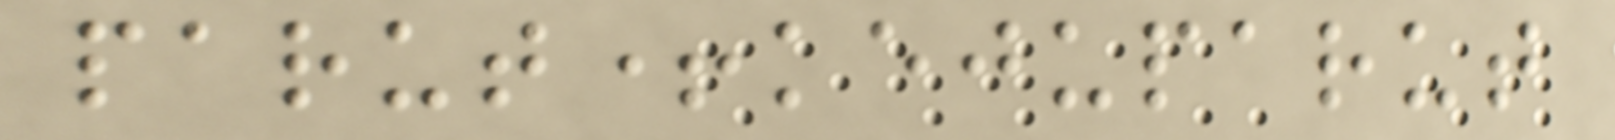parut+kejuparut
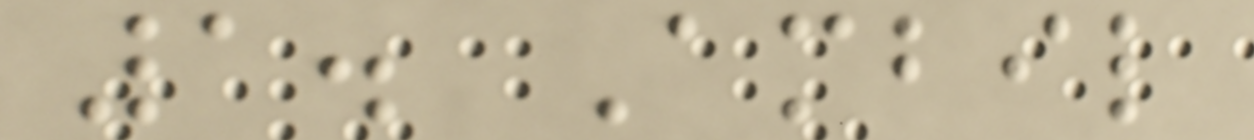1. Ambil
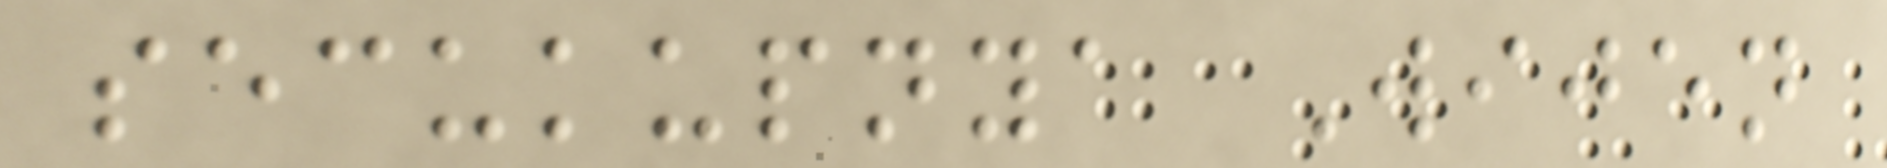secukupnya Wijen
